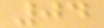04
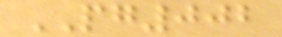PG002
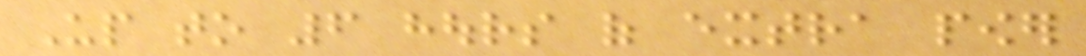Up to 6 hours of extra power
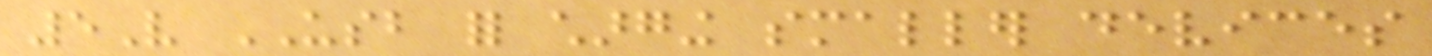5V USB for charging smaller devices
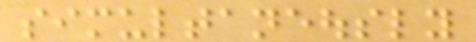simultaneously
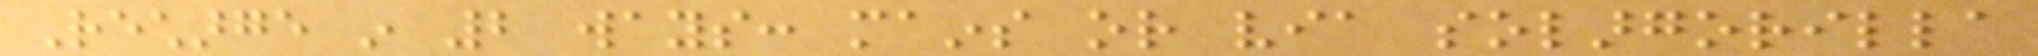Recharge in 2 ways: mains or via solargorilla
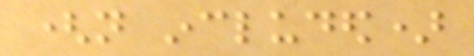(not included)
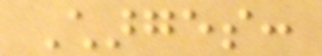Charges:
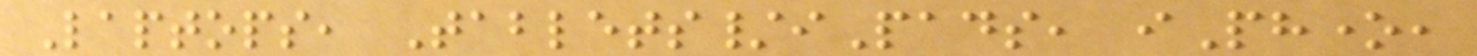Laptops, Tablets/iPads, iPhone,
